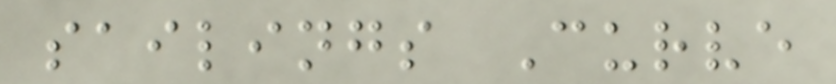sailings Curve
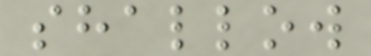shallow
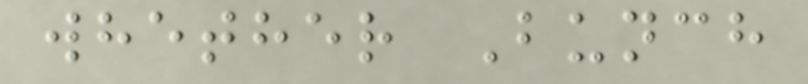whether Bunch
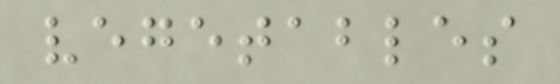vegetables
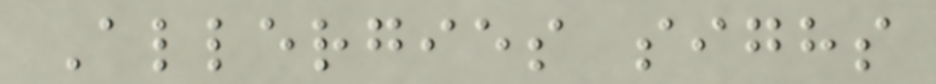Allergies sighs
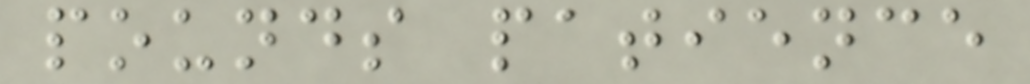pounds patience
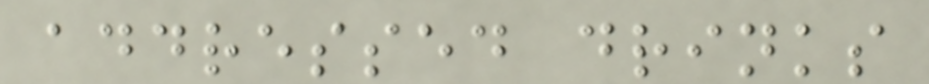addressed drinks
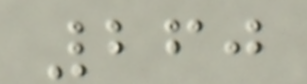260
